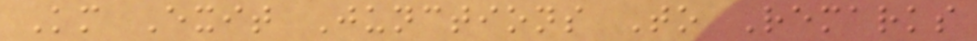Km Exit Junctions To Remarks
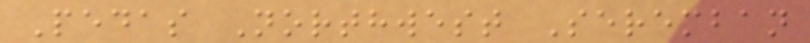Pedas Northwest Seremban
